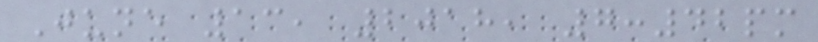June 13, 2018, 7:42pm
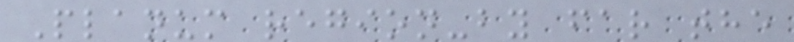Planum region-by far the
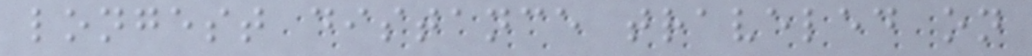longest distance traveled on
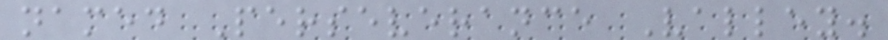named Perseverance Valley.
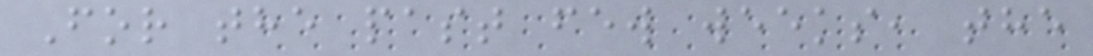For the past few weeks, the
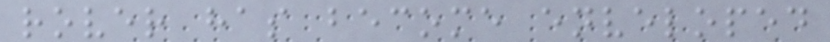rover has become enveloped
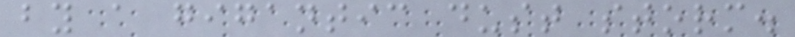by a gigantic dust storm.
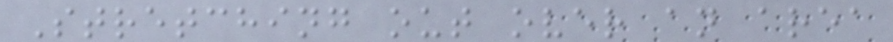Stretching out over an area
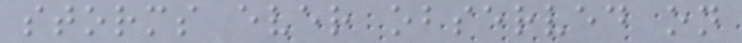storms ever observed on
